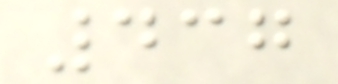437
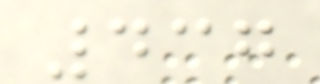437
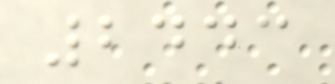2443
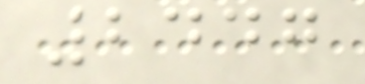2447
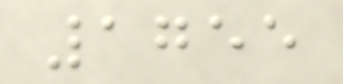1755
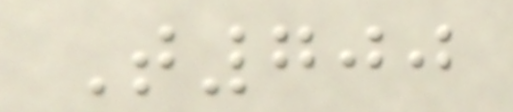T700
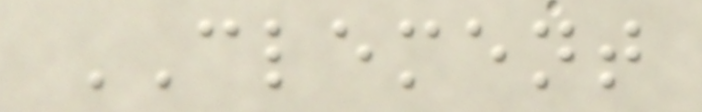CLEMENT
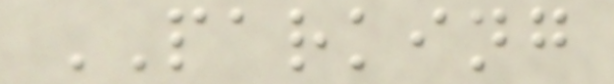PARKING
